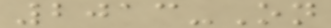2013-On
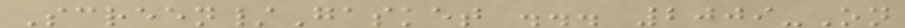Screen/Gasket ... 2009-On
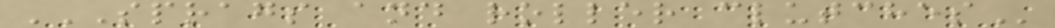SPRAGS AND ROLLER CLUTCHES
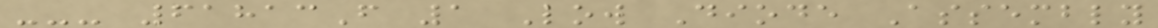--- 61813F 1 Low Diode Assembly
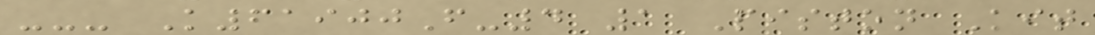--- K61900F-4 1 Piston Kit
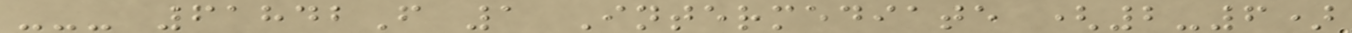--- 61842F 1 Intermediate (2-6)
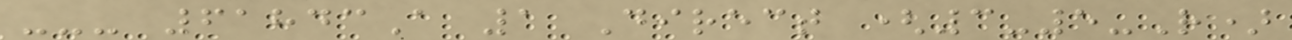--- 61843A 1 Direct (3-5-R)
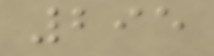295
